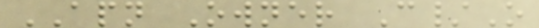APN Owner C/O
